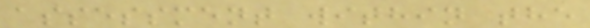assessment within the
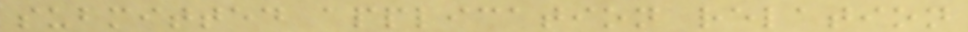submitted application relation
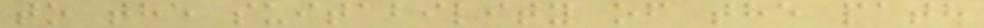to the suitability of the path
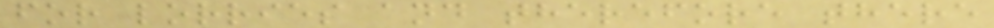for lorries and therefore there
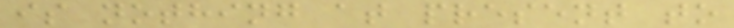is nothing at present to
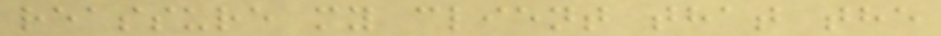reassure my client that the
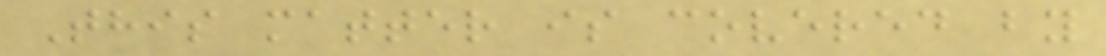This matter is covered by
